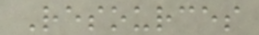Resources
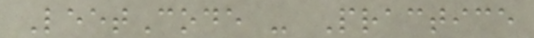LeetCode - Practice
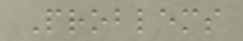Problems
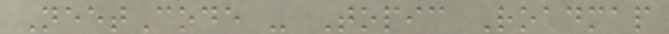NeetCode - Topic Roadmap
